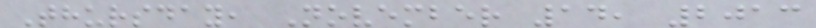Thursday, November 14, 2013
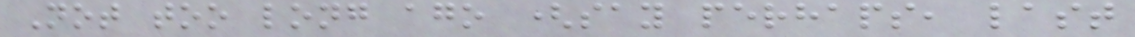Not too long ago (say perhaps, last
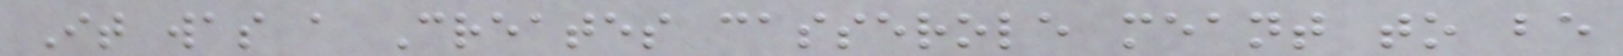It was a Creates casserole meant to be
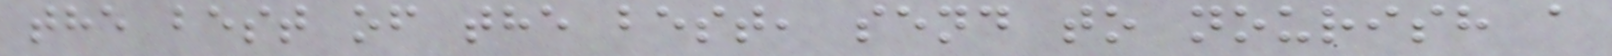the best of the best, send to nourish a
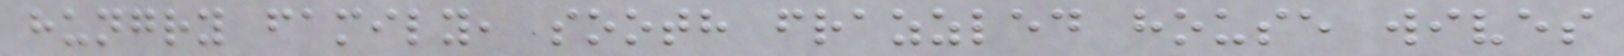hungry family, sooth frazzled house wives
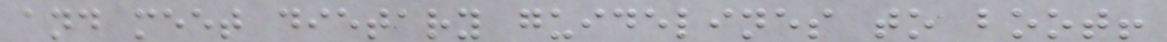and meet dietary guidelines to boot!
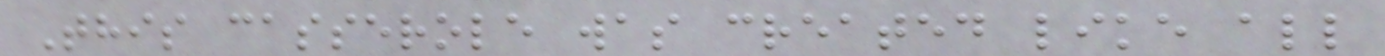This casserole was created like all
